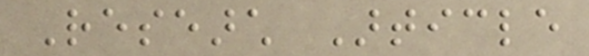Research Article
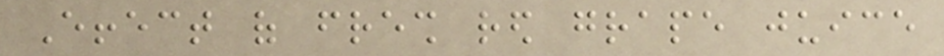Effect of fresh red grape juice
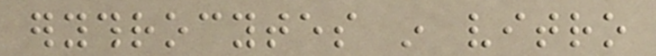erythrocytes in vitro
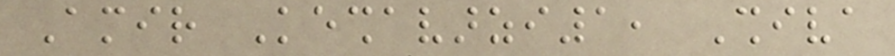Amir Keshavarzi1, Shiva
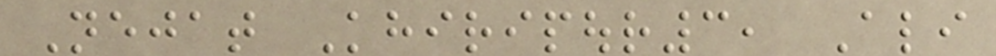Nejat Khiripour3, Ali
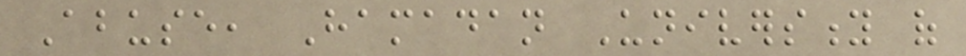Abuse, Hamadan University of
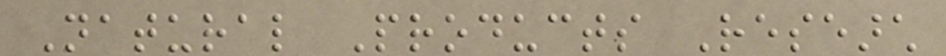Natural Products Research
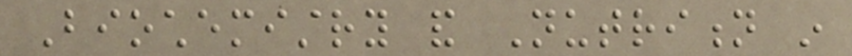Biochemistry and Nutrition in
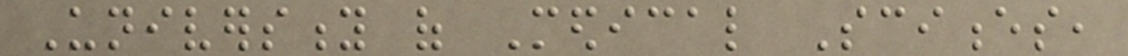University of Medical Sciences,
